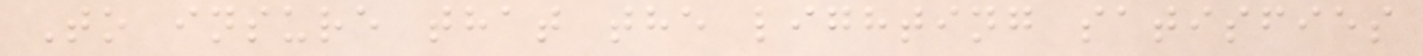To insure that the lighting satisfies
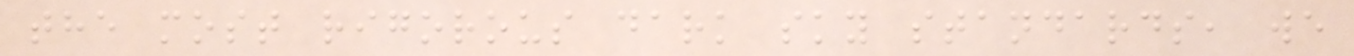the most rigorous dark sky standards, we
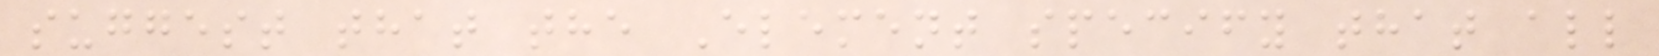suggest that the Element specify that all
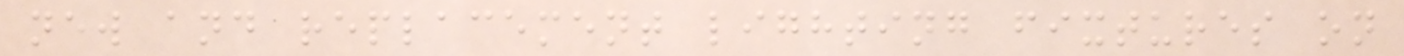new and replacement lighting fixtures on
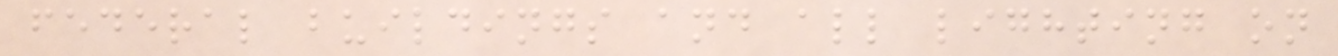federal buildings and all lighting on
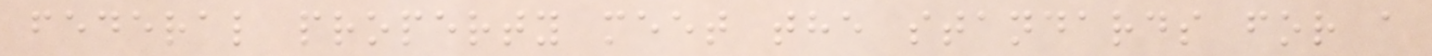federal property meet the standards for a
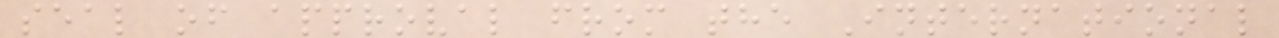seal of approval from the International
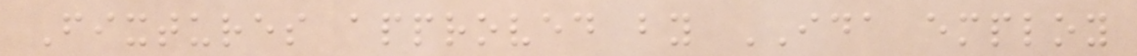Fixtures approved by IDA employ
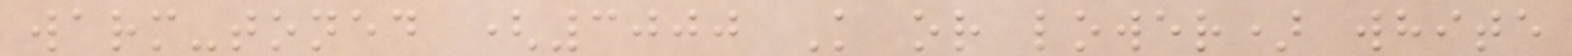warm-toned (3000 K or lower) white
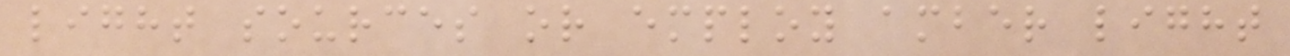light sources or employ amber light
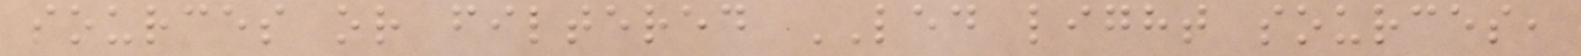sources or filtered LED light sources,
